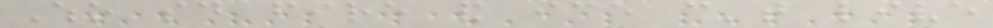Who said fire and ice can't live
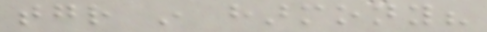together in harmony?
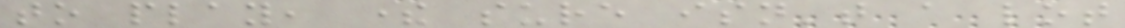to play, there sure isn't a lot
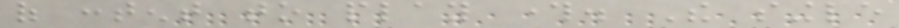of content to play through. The single
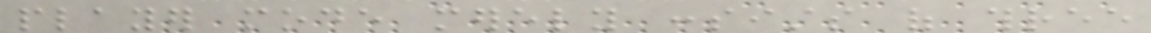player mode merely consists of three
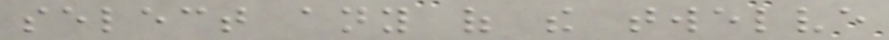select any of the twelve
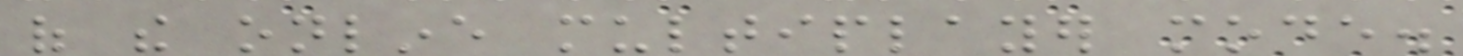of the online multiplayer mode.
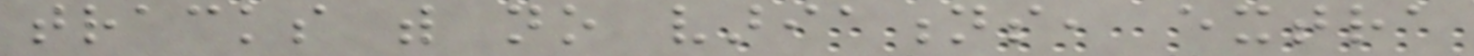tracks with no variations, extra
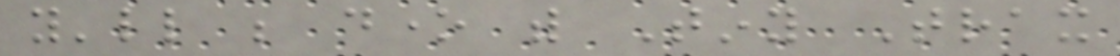you'll be done with Tiny Trax
